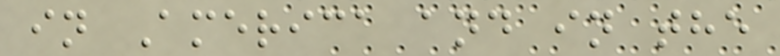in America and in the
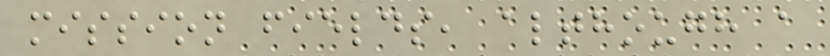mission fields, although a
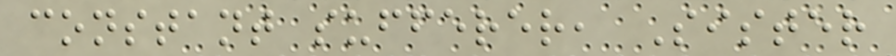constant sufferer, Sister
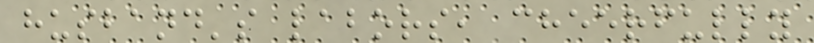husband's labors, cheerfully
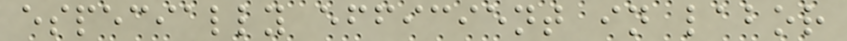especially efficient in labor
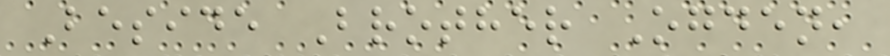Beside Brother Ogden,
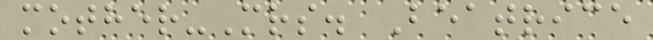mother-Mrs. Beatrice
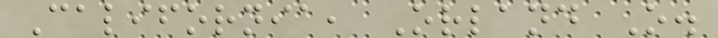California, Orland O.
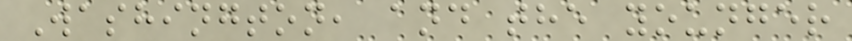Washington, and the younger
